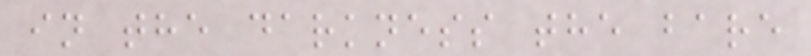in the darkness the bare
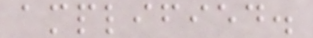amplified.
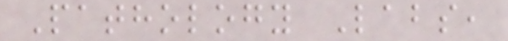Pathology Labs,
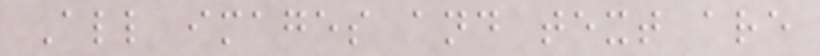All images and text are
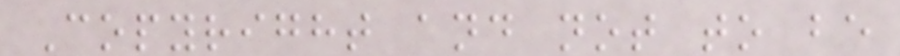Copyright and not to be
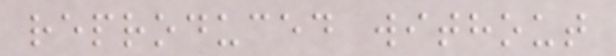reproduced without
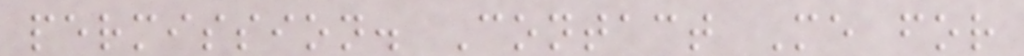permission. Contact Me for
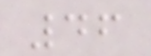46
